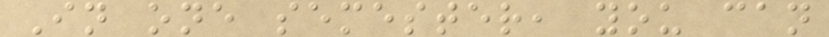In one semester, you can
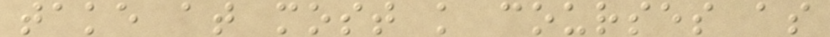take at most k courses as
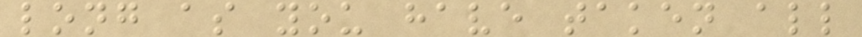long as you have taken all
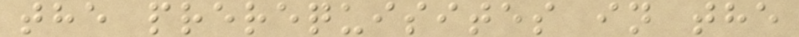the prerequisites in the
